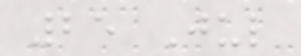25 Jul
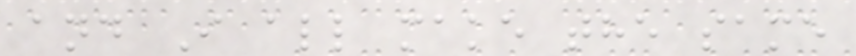and I all make the same
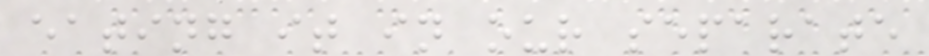eating it in our separate
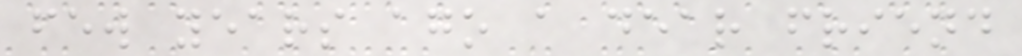few years ago a dear friend
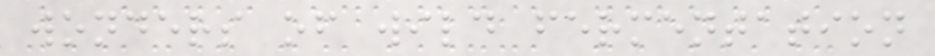wonders of wild fermentation
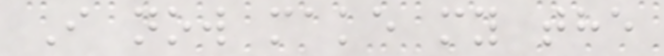I now make my the
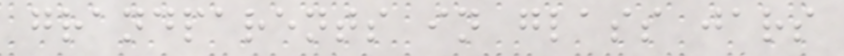grandparents in glass jars
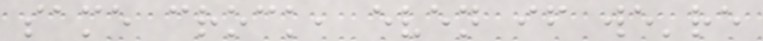same crock, even if we're
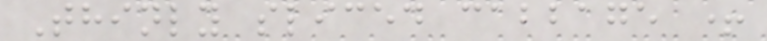Thinly sliced cabbage +
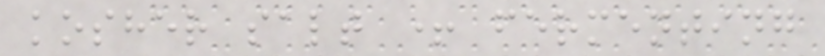kosher salt + fermenting
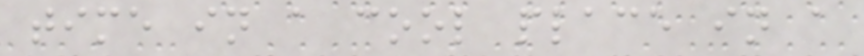time in a cool place in a
